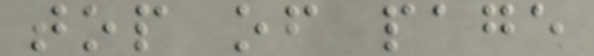top of page
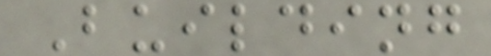Building
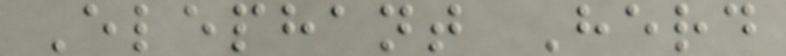Elephant Herd
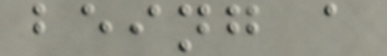being a
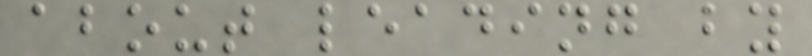about leading by
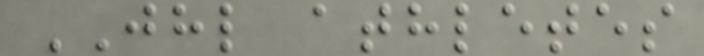JHL athletes
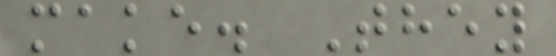make. They
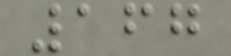167
